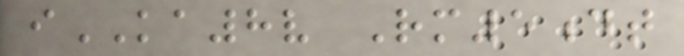iKA8v Rm5dt
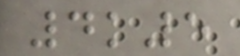4k5
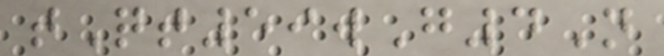tQt59wG4N
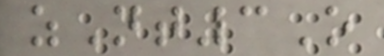zNt3O
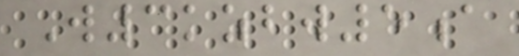W3kzbw5a
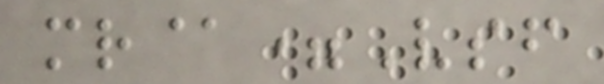mr@=Vsf
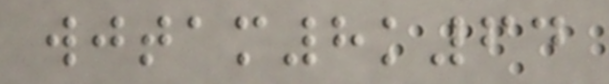wjtam8k64
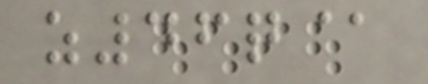z46q@
